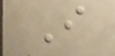I
